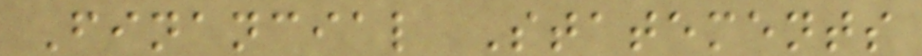Financial Statements
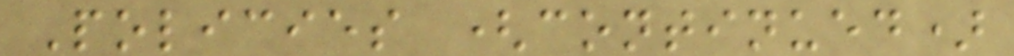Policies (continued)
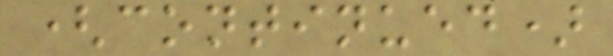(continued)
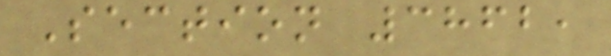Section 3862,
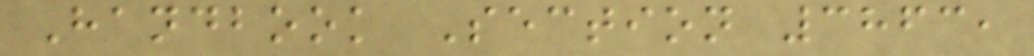Handbook Section 3863,
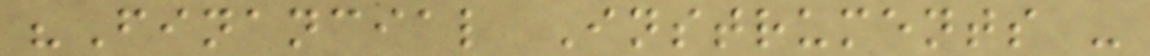"Financial Instruments -
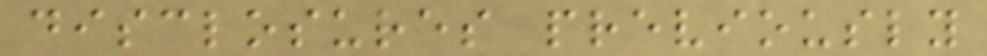disclosures previously
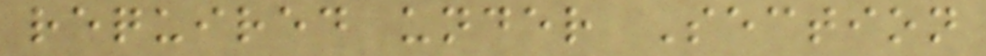required under Section
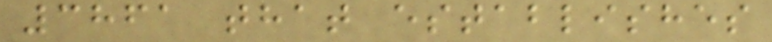3861 that establishes
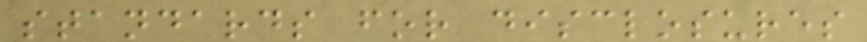standards for disclosures
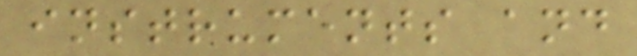instruments and
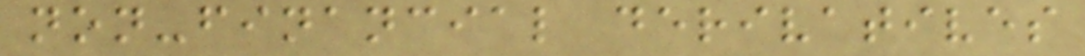non-financial derivatives
